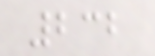232
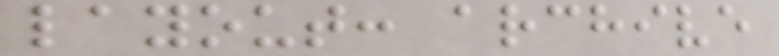layout: archive
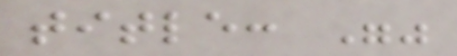title: ""
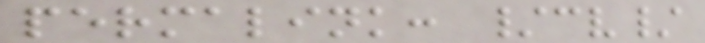permalink: /cv/
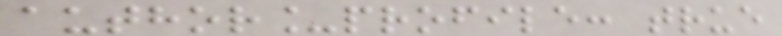author_profile: true
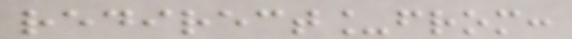redirect_from:
